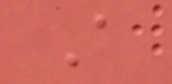A
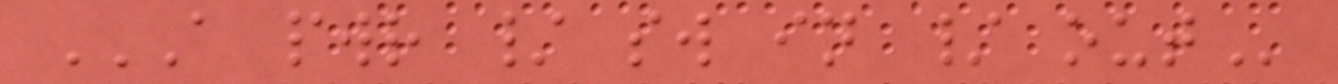A PWR / SW IN / OUT
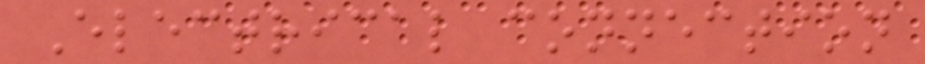Electrical connection
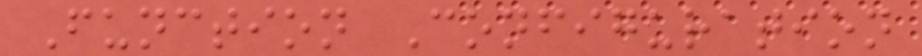Function Configuration
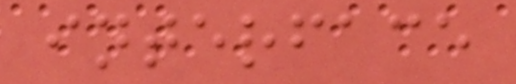interface
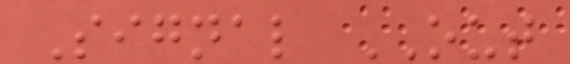Signal OUT
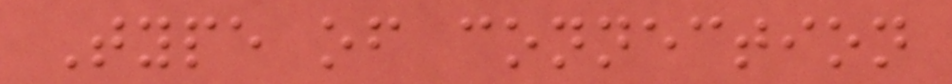Type of connection
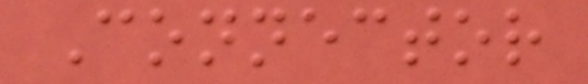Connector
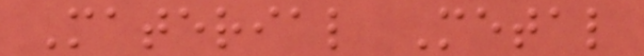Material Metal
